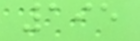195
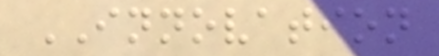INNOVATION
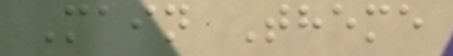Main Theme
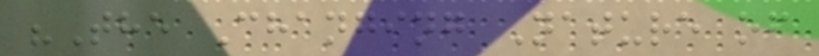"The Changing Nature of
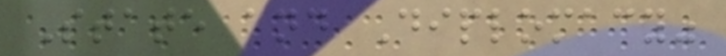State and Diplomacy"
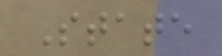State
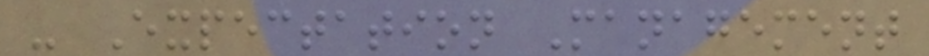- Expectation Management
